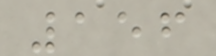156
